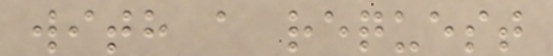with a request
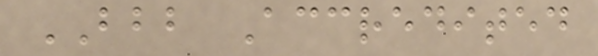BBB Accredited
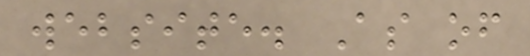website. As of
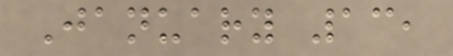January 13,
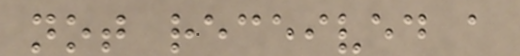not received a
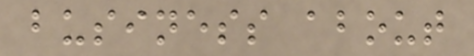business about
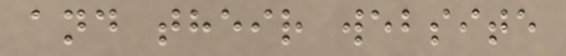and their website
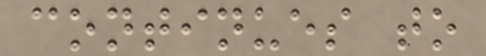continues to
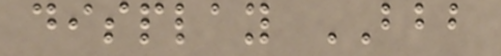display BBB
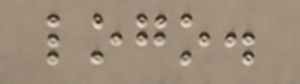logo.
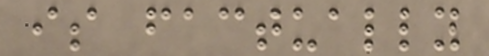is factually
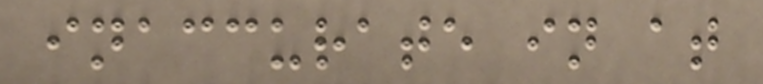inaccurate in at
